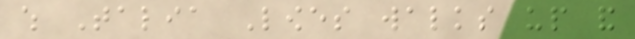which Talia Lowes walks up and
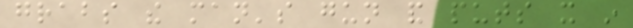grabs the man's gun and puts it in
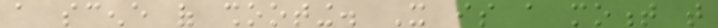a scene of shooting. It is a moment that
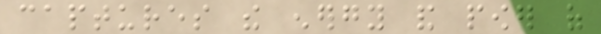captures the energy and power of
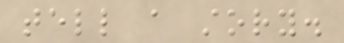tell a story.
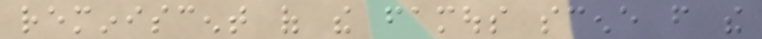reminiscent of the famous scene from the
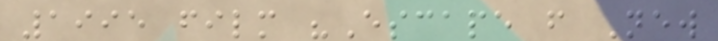1995 film "Escape from New
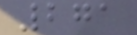271
